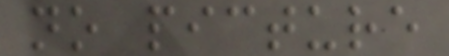no picture
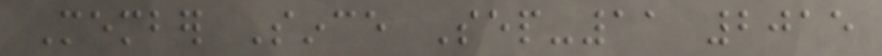Member Since Sep-11 2015
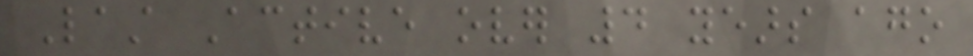Last Active over 4 years ago
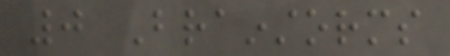0 Brainstorms
